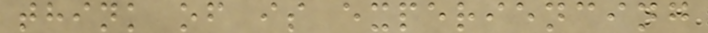think of is experiencing
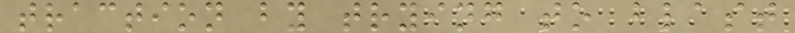traction by trying to blast
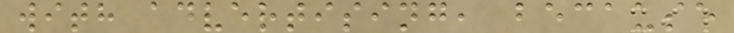with advertising, because
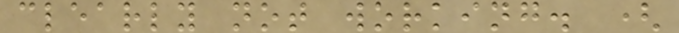clearly not working. (
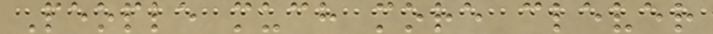People much more clever
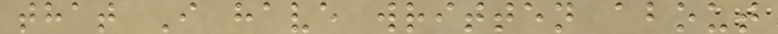that I have written about
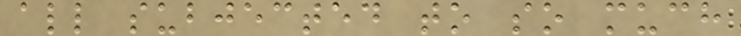all subjected to so much
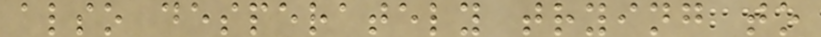also desperately trying to
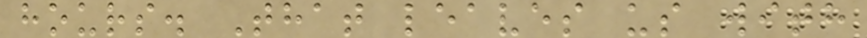hours. That leaves us with
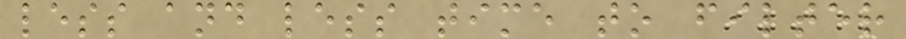less and less time to filter
